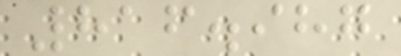816.987
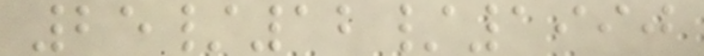25/12/1990
